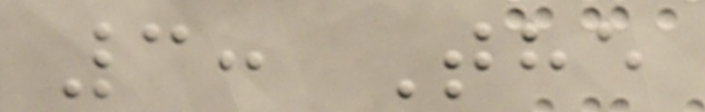3: The
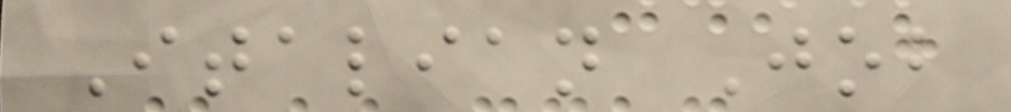Italian Job
